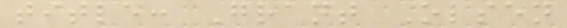title: Grant Olsen
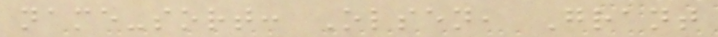name-sort: Olsen, Grant
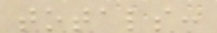totals:
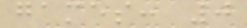games: 0
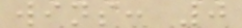wins: 0
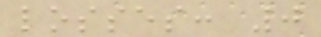losses: 0
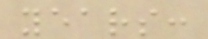years:
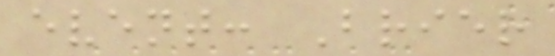event: Brier
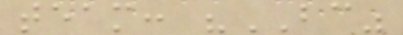team: "BC"
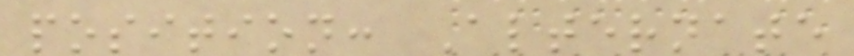position: Alternate
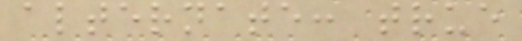alternate: true
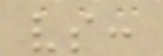vs:
